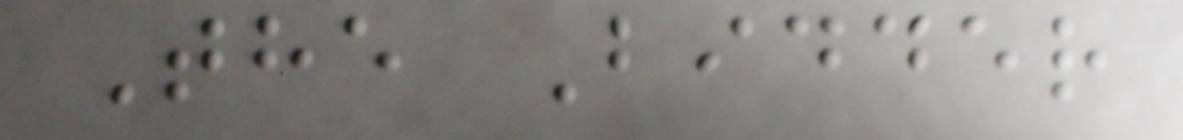The Bidder
